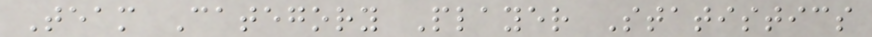Team Category Player Statistics
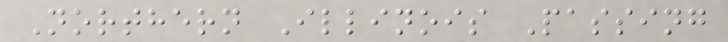Northern Illinois Passing
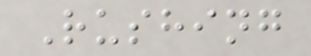Rushing
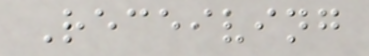Receiving
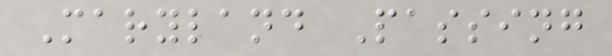Maryland Passing
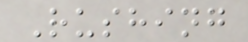Rushing
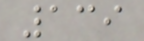139
